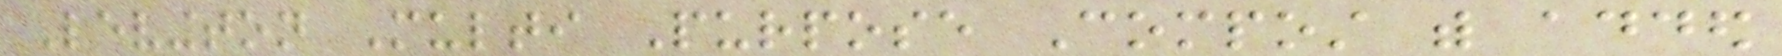Levington Multi Purpose Compost with added
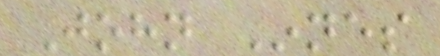John Innes
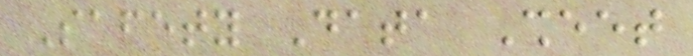Safety Data Sheet
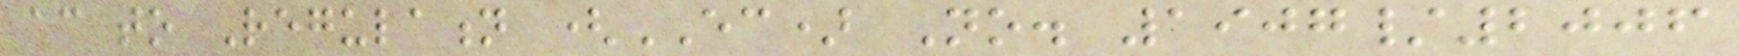according to Regulation (EC) No. 1907/2006
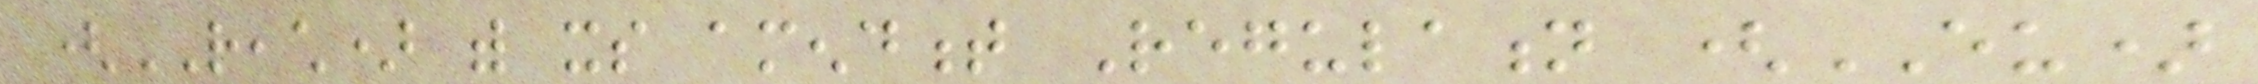(REACH) with its amendment Regulation (EU)
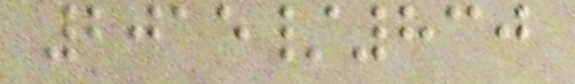2015/830
